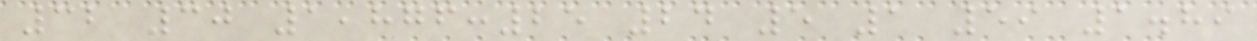32 30 1,876:25 24 5 1 59 1.89
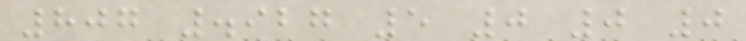807 .927 5 0 0 0
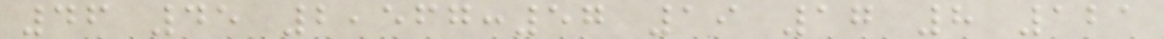46 45 2,567:57 19 17 8 121
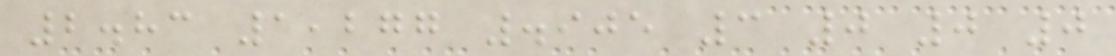2.83 1,277 .905 3 0 0 0
